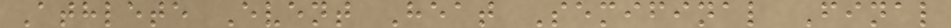Athlete Event Heat Semifinal Final
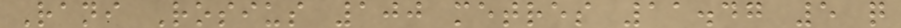Rani Rosius 100 metres 11.47 5 q
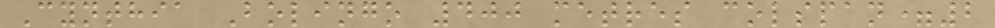Cynthia Bolingo 400 metres colspan=2
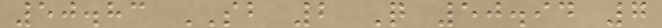50.83 SB 2 Q 50.94 7
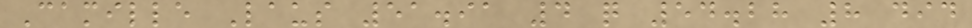Camille Laus 51.91 4 q 54.28 8 did
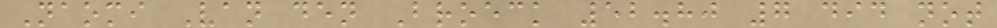Naomi Van den Broeck 52.80 7 did not
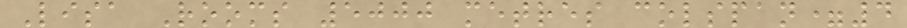Lisa Rooms 5000 metres colspan=4
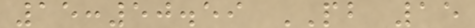15:50.59 PB 15
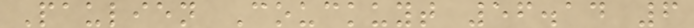Paulien Couckuyt 56.14 6
